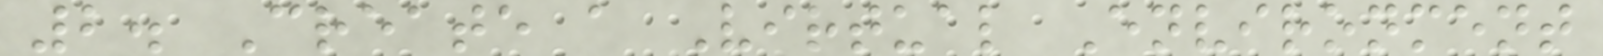2. Create a Virtual Environment
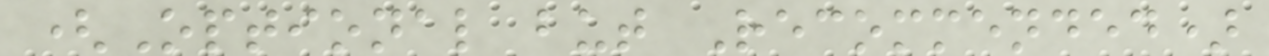(Optional but Recommended)
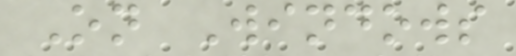On Windows
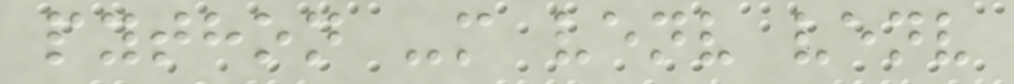python -m venv venv
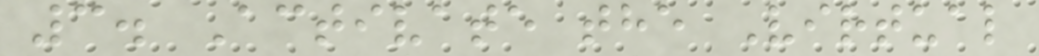3. Activate the Virtual
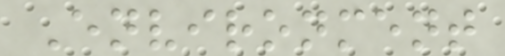Environment
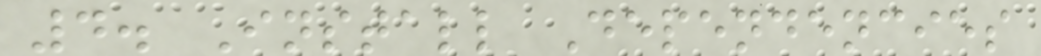4. Install Dependencies
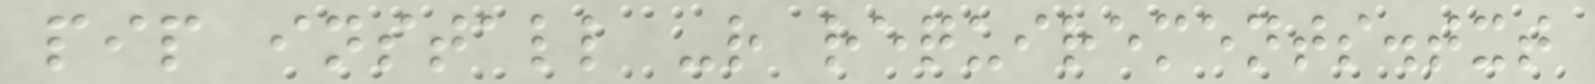pip install -r requirements.txt
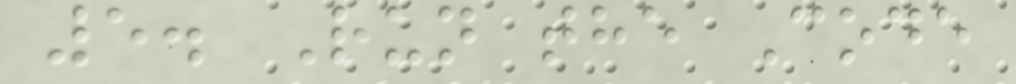5. Run the Code
